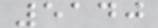5140
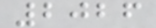2026
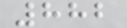882
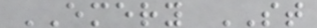EMERY ST
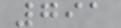791
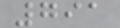791
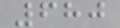680
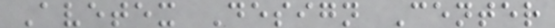Avetex Design Center
